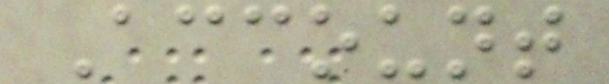Account
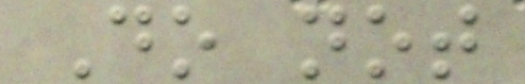Do not
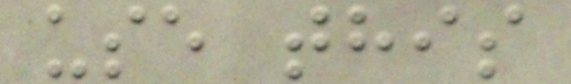use this
